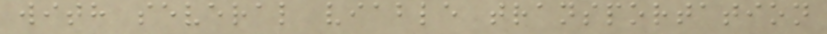with several viable transportation
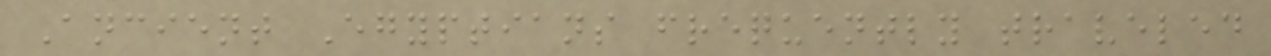Ancient Egyptians frequently traveled
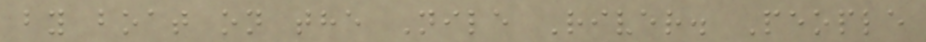by boat on the Nile River. People
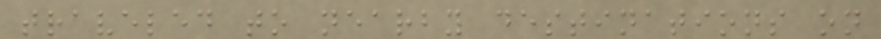traveled to nearby destinations on
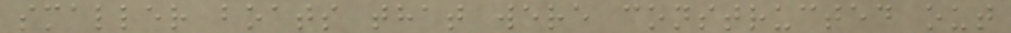smaller boats that were constructed out
